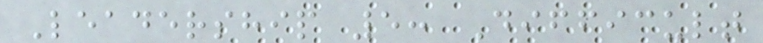Leadership 5: Difficult
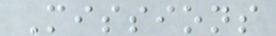Missions
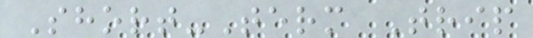Short-Term Trip
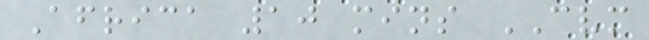Africa 10 mins CVM
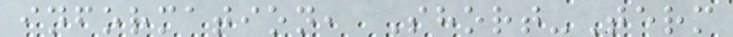information, Short-Term
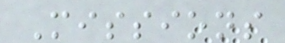Missions
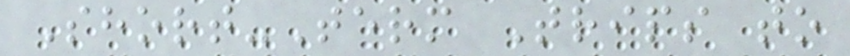Short-Term Trips to
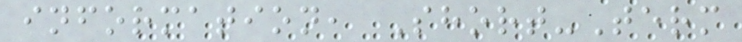information, Short-Term
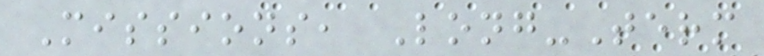Missions, Long-Term
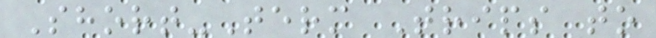Short-Term Trips to
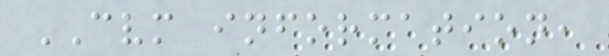CVM information,
